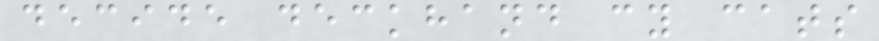decide deckhand cy cats
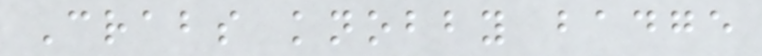Crabs knobby badge
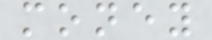money
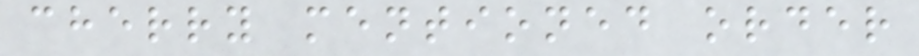cherry mentioned order
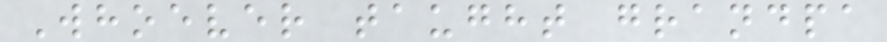Whoever taught grandpa
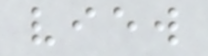view
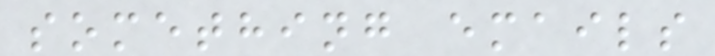something emails
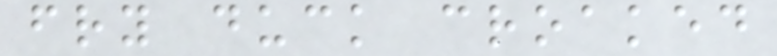fry duck croaked
